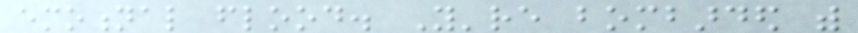emotional flood. You're bombarded with
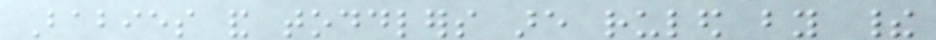Babies and toddlers are ruled by their
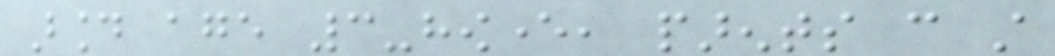around age 3-however, parents can still
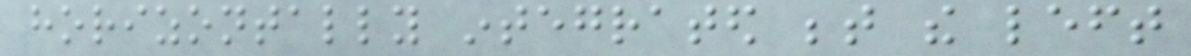horizontally integrated between the left
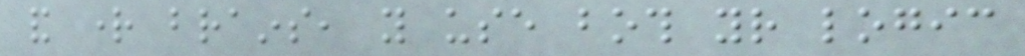and right brains, you use both your logic
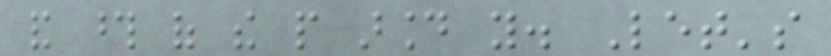and those of the people around you. Let's
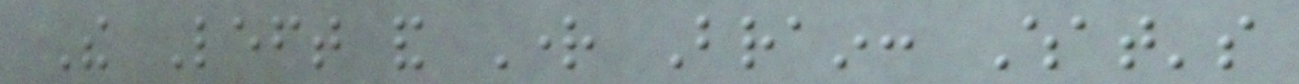The Left and Right Brain: What's
